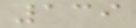139
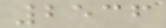2536
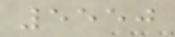5550
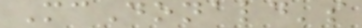McDonald's
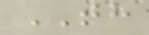TH
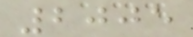2005
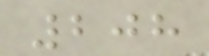208
